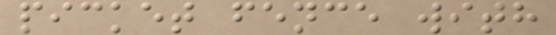picket fence with
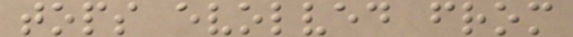tops evolved from
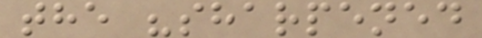the "sharpened
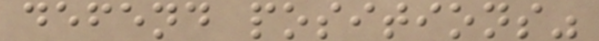defend positions"
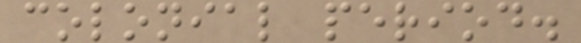colonial period.
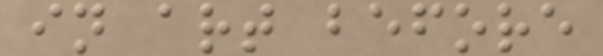in art before
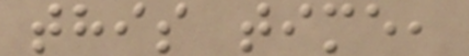this time,
